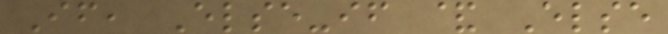If, Else-if & Else
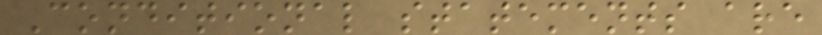Conditional statements are
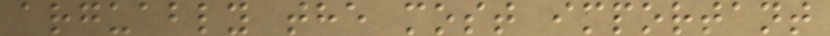arguably the most important
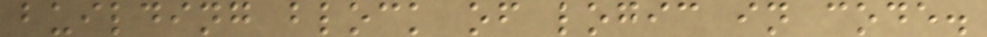building block of logic in code.
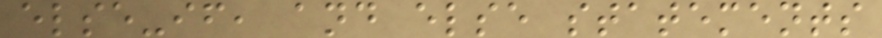else-if, and else statements
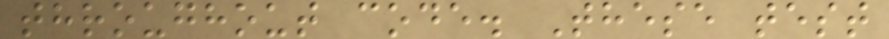throughout code. These test
